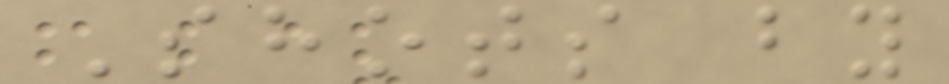Shots by
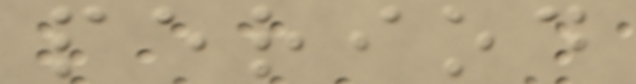period
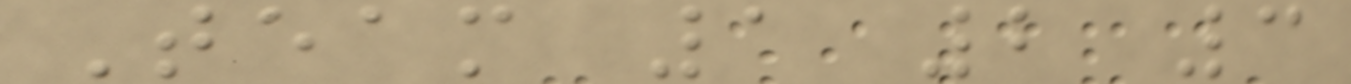Team 1 2 3
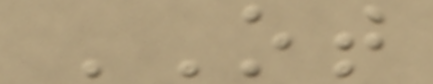OT
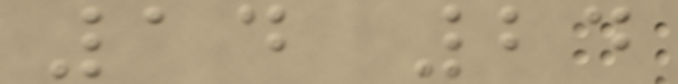14 24
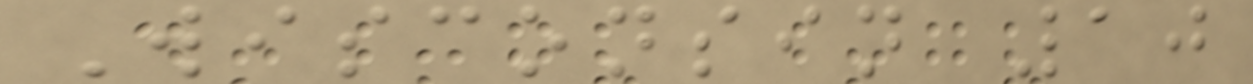Wisconsin 10
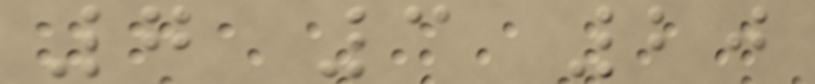7 3 20
